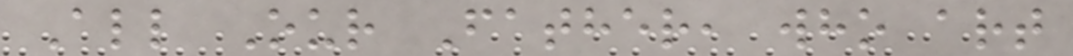All Our Father, who art
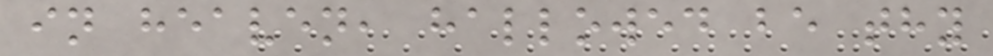in heaven, hallowed be thy
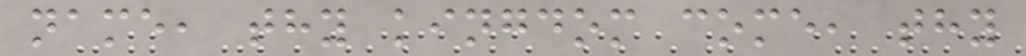name, thy kingdom come, thy
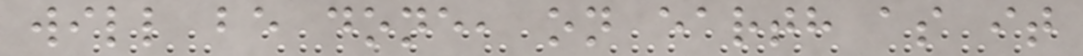will be done, on earth as it
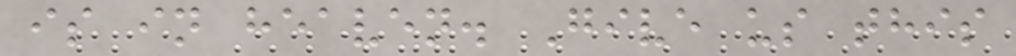is in heaven. Give us this
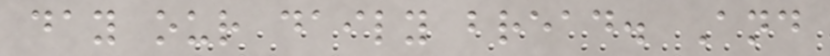day our daily bread. And
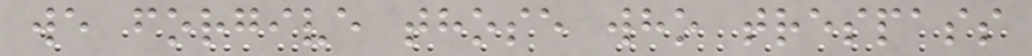we forgive those who trespass
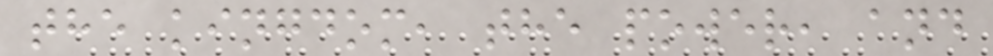the kingdom, the power, and
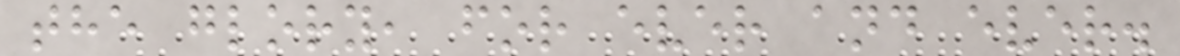the glory, for ever and ever.
